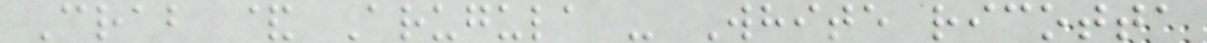Crab & Arugula - White ricotta
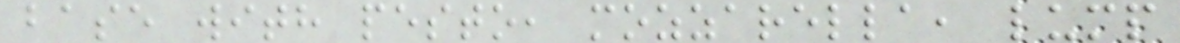base with pesto, mozzarella, lump
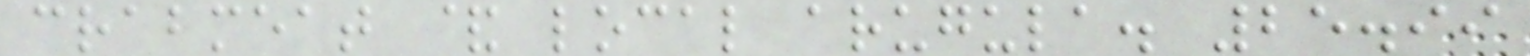crabmeat & local arugula. 25.99
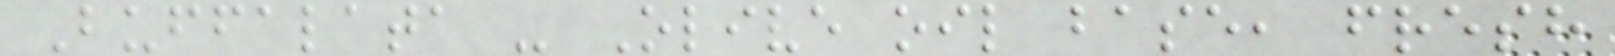Buffalata - Olive oil base, fresh
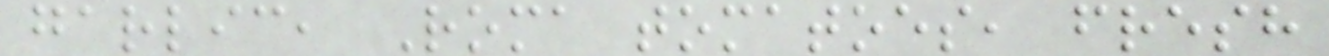garlic, Roma tomatoes, fresh
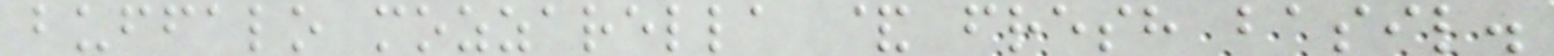buffalo mozzarella & fresh basil.
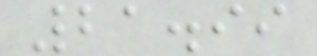21.99
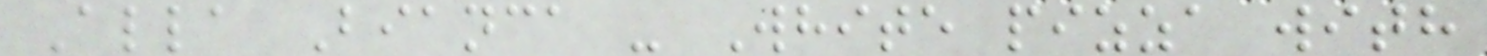Alla Bianca - White pizza with
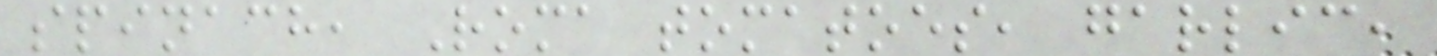spinach, Roma tomatoes, garlic,
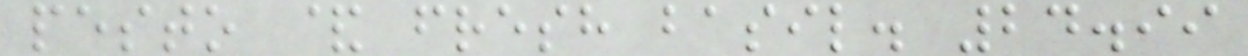pesto & fresh basil. 24.99
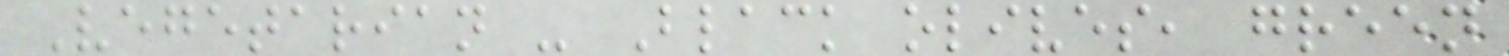Vegetarian - Black olives, green
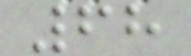68
